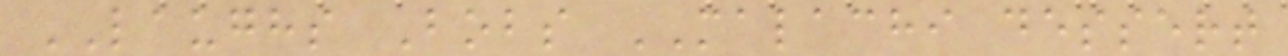LAUGHS Bobs MALACHI dessert
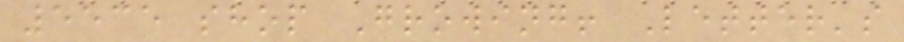5535 shop Growing! Letter's
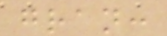gran:
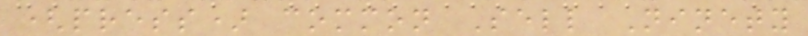(press) common Sell Ninety
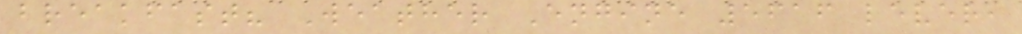breakfast? Weather Engine 5616 lever,
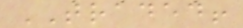TRADED!
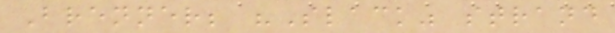Brenner; "Slack" strand
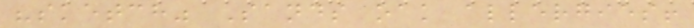"sketch" Sands oak allergies!
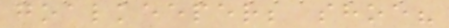goalkeeper; shoe?
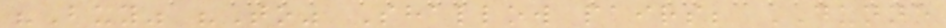"Buy" "To" Shallow pairs; DUNNE
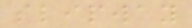slipway
